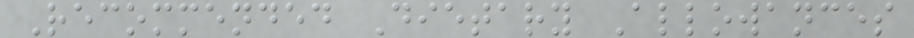Recommended Dietary Allowances
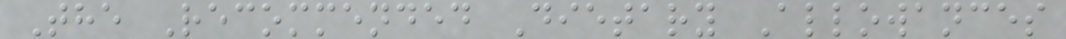The Recommended Dietary Allowances
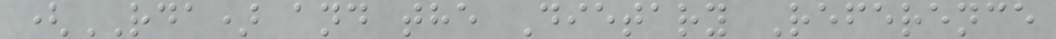(RDA) and the Dietary Reference
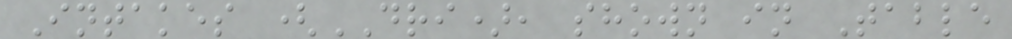Intakes (DRI), shown in Table
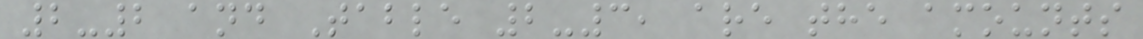2-2 and Table 2-3, are the amounts
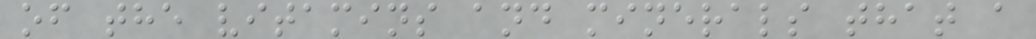of the vitamins and minerals that a
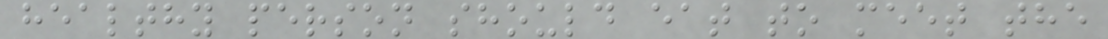healthy person should eat to meet the
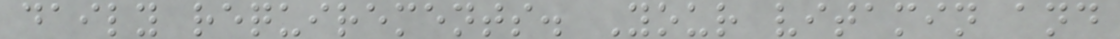daily requirements. Your vitamin and
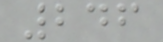246
